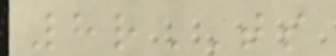8rTS
